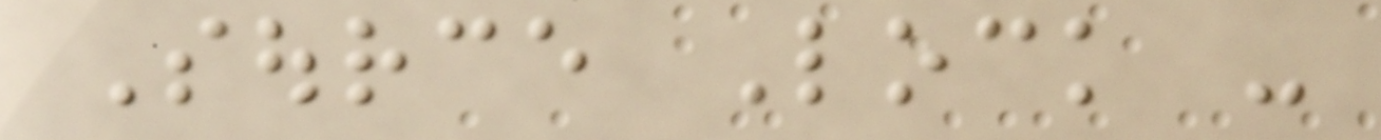Source Lock -
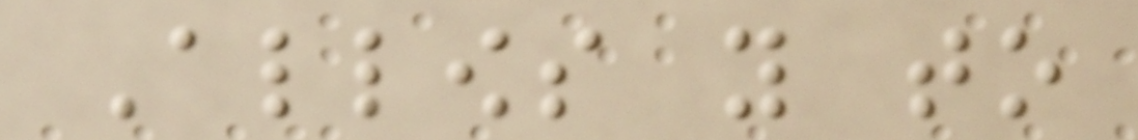Allows you to
